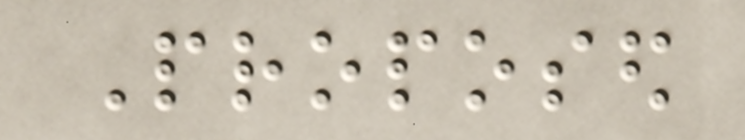Proposed
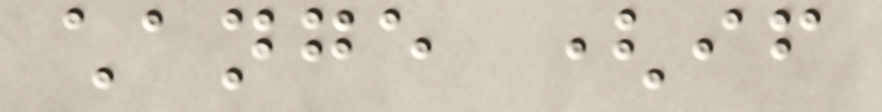change (if
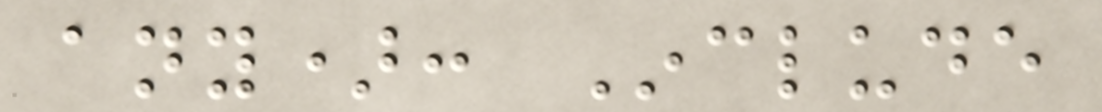any): Include
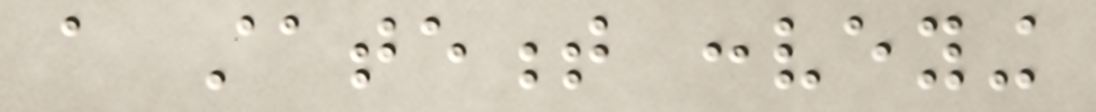a statement conveying
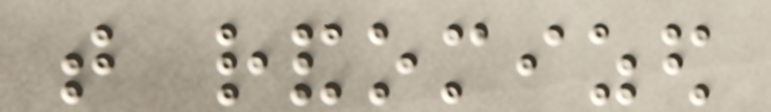that randomized
